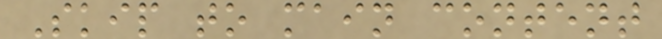Skip to main content
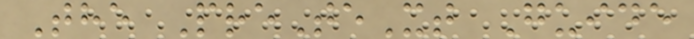The PreTeXt Guide
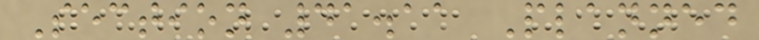Section 41.11 Planned
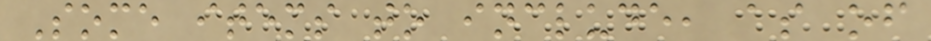Some items to include, as of
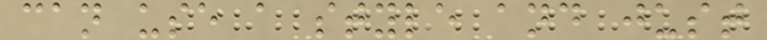can use a style and just
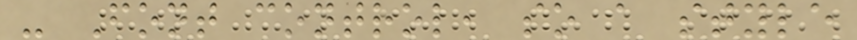- Font control, so a style
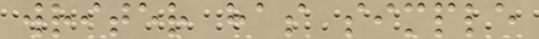writer has simple
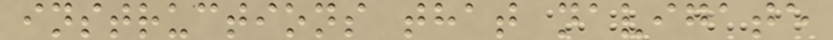instructions that navigate
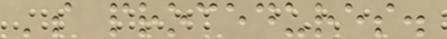's procedures.
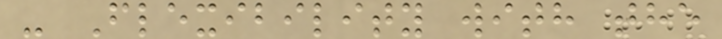- Flexibility with the
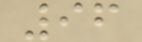96
